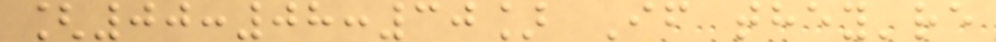[00:08:30] If they're
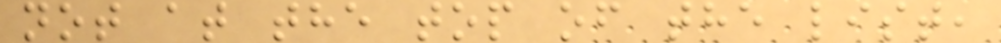not at the top of the list,
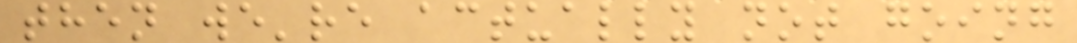then we're actually not going
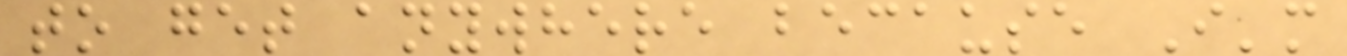to get anywhere because I'm
